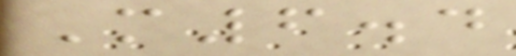M6.4
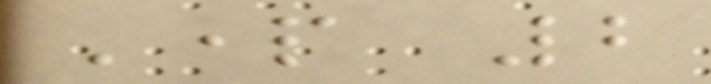Part 2
